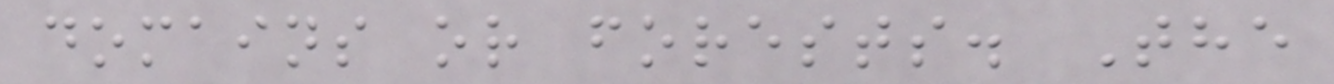domains or forests. The
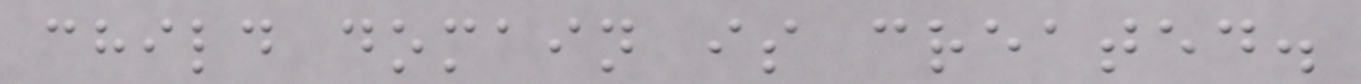child domain is created.
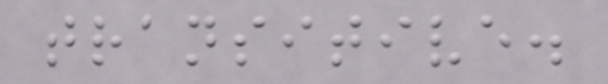transitive.
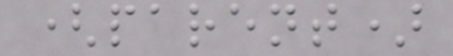(parent)
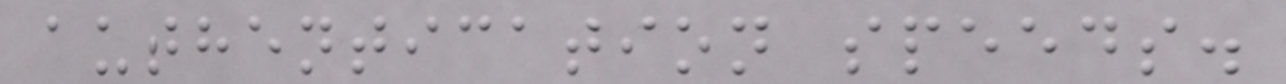authentication speeds.
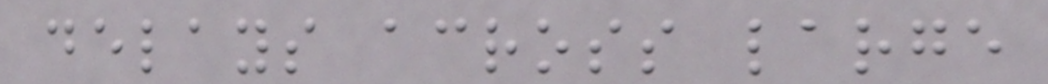delays across large
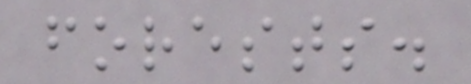forests.
